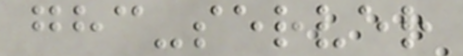ghc-server
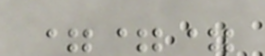===
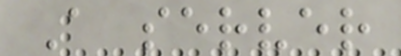A server
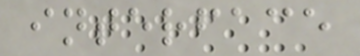interface
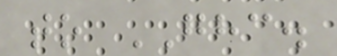to GHC.
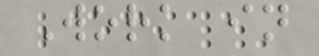Work in
